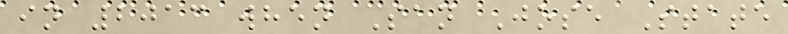in 2013 when San Jose State
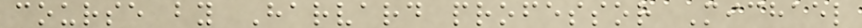course by Harvard professor Michael
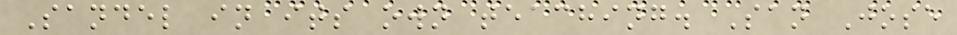Sandel in its own teaching. San Jose
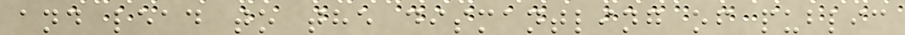and lead to the dismantling of public
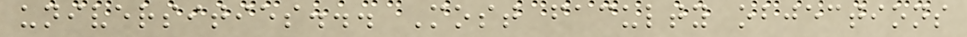universities... Most faculty objections
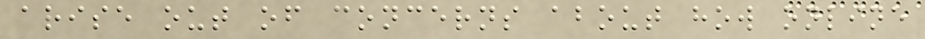arise out of concerns about how online
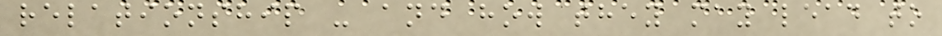relationship - and how they may lead to
